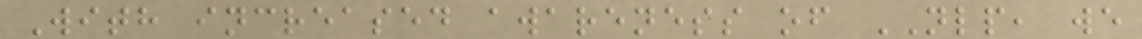With increased awareness of NLP, we
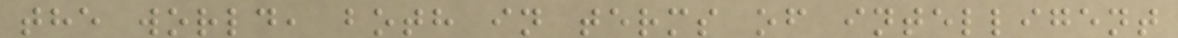the world, both in terms of intelligent
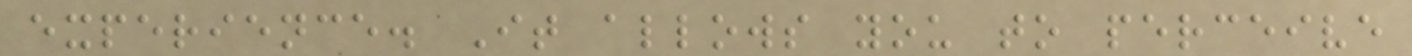experience. It allows you to perceive
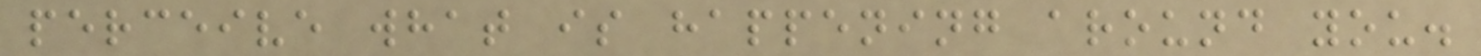perceive what is happening around you.
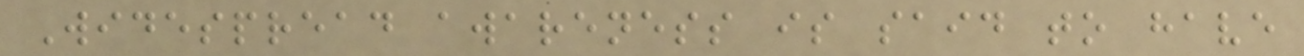Widespread awareness is said to have
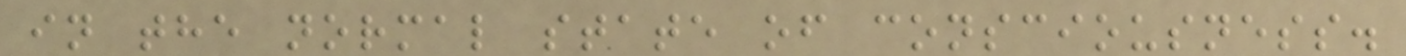in the normal state of consciousness.
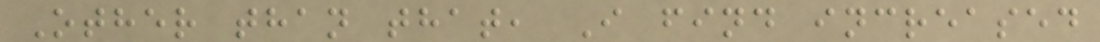Other than that, I find increased
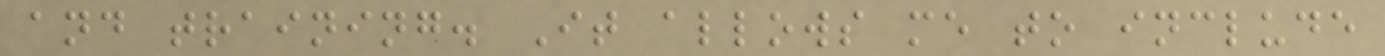and training. It allows me to include
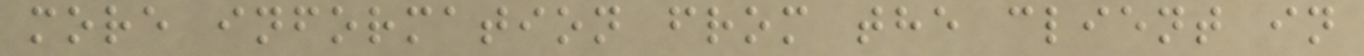more information from the client in
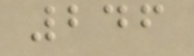246
